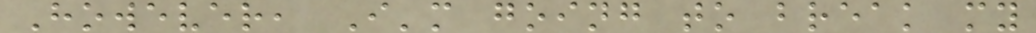However, I'm going to break my
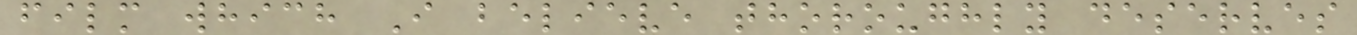film which I believe thoroughly deserves
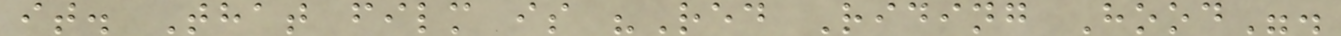it. That film is "Red Riding Hood".
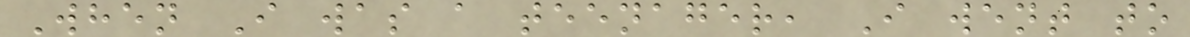When I was a teenager, I went to
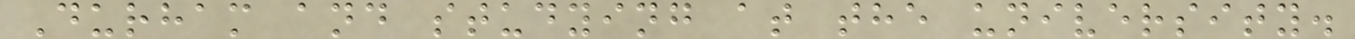Durham and studying at the university.
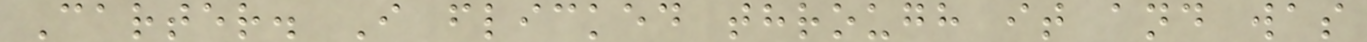Carter. I flicked through it and was
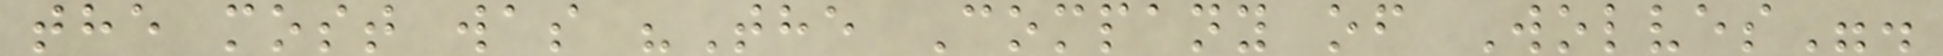the most was "The Company of Wolves".
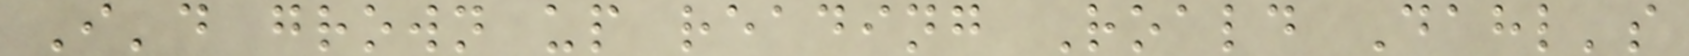I'd grown up reading Roald Dahl's
